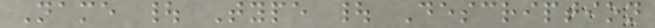Name | Type | Description
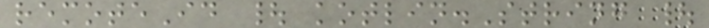remoteId | kotlin.String |
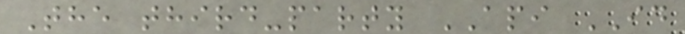The third-party API ID
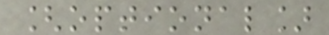[optional]
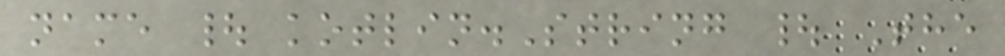name | kotlin.String | The
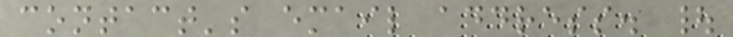contact's email address. |
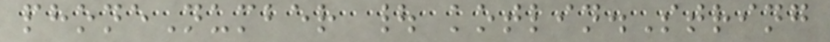phoneNumber | kotlin.String
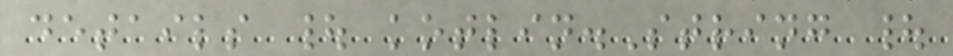details | kotlin.String |
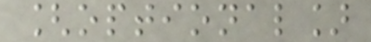[optional]
